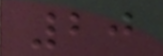20
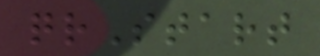qrStart
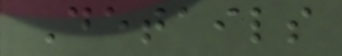Details
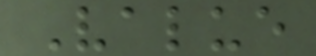Value
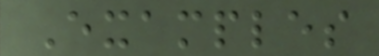Examples
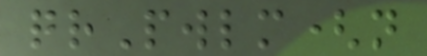qrPwlm(n
